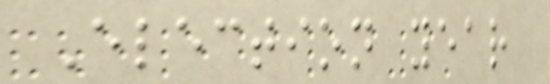Election year
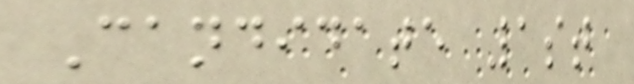Candidate 1st
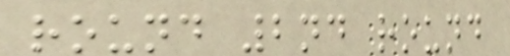round 2nd round
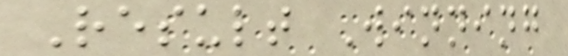Result Winning
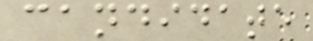candidate
